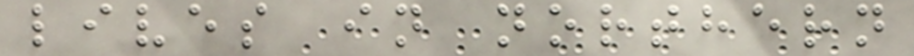lives in northern
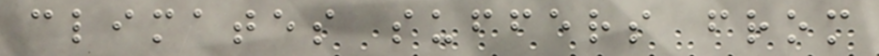climates suffers from
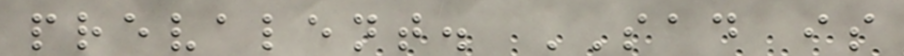prevalent. SAD is
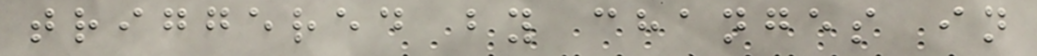triggered by changes in
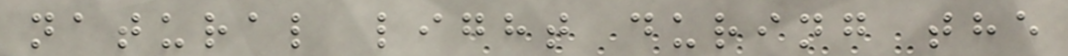natural light during the
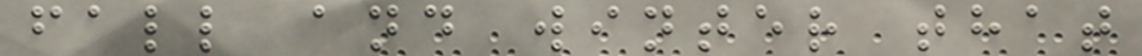fall and winter that
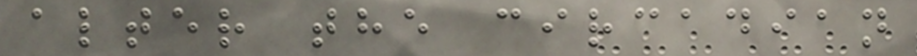alter the circadian
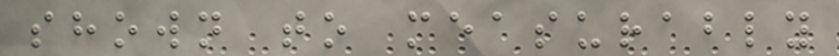shown to measurably
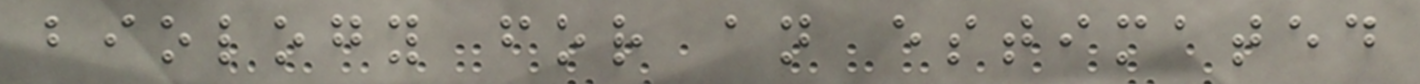biology for an estimated
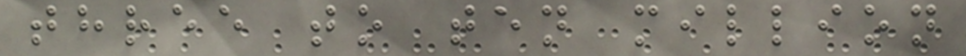three to ten million
